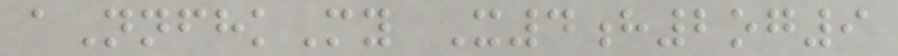aNnfhkMy X4h2og9
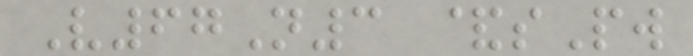V67N3 &sPw
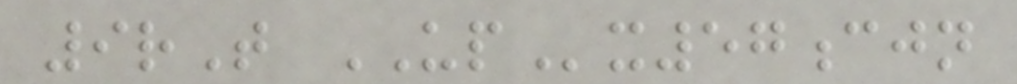9rT UPx57cjn
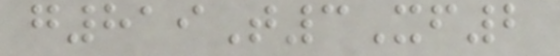g819T3Xf2
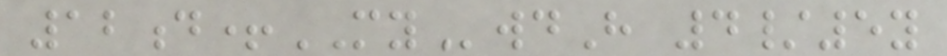12d+MYwdH 4/5y
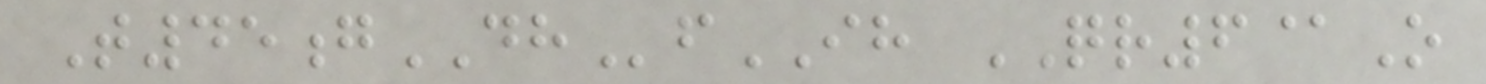T45gDHfIH QR6@O
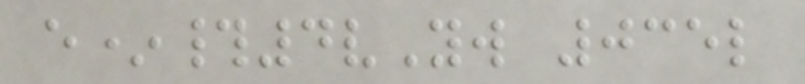e*#4vYw 035l
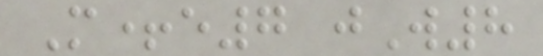M+e7 jW8
